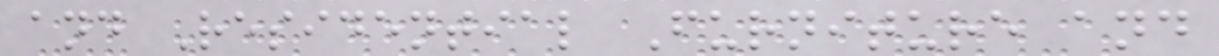and Residential Furniture and
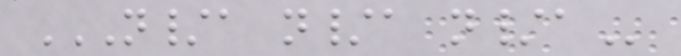N/A N/A N/A
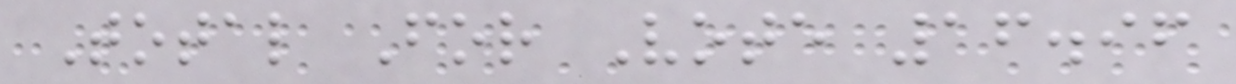Total For Vote 16.96
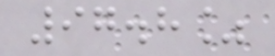97.8%
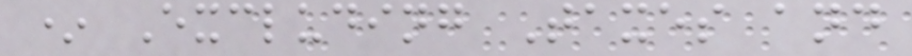* Excluding Taxes and
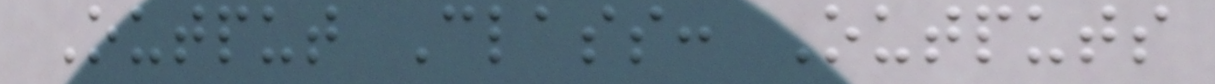Output Class: Outputs
